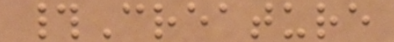#Creature
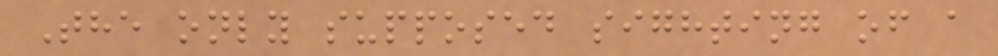The only supposed sighting of a
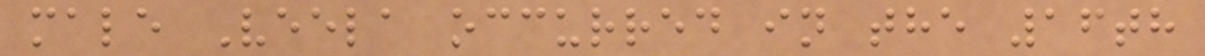male Veela occurred in the 16th
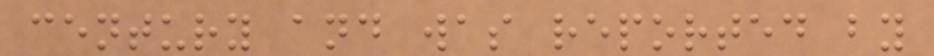century and was reported by
